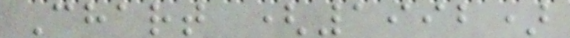Chart (1992)
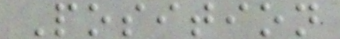Position
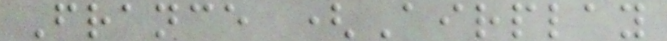France (Airplay
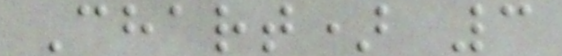Chart) 3
